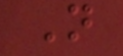N
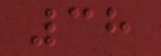38
